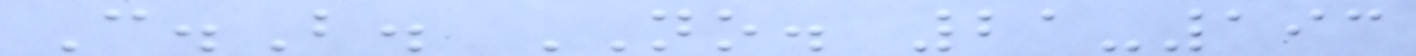C.B. NO. 21-193
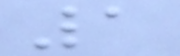1
